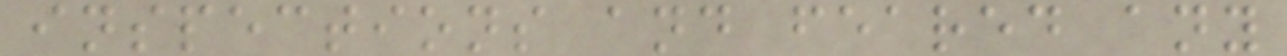inspections and feared any
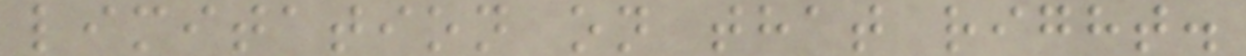limitation on that right.
